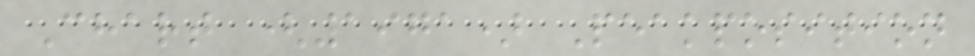Chart (1971) Peakposition
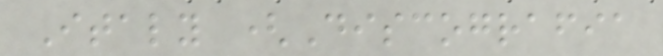Italy (Discografia
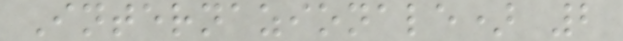Internazionale) 2
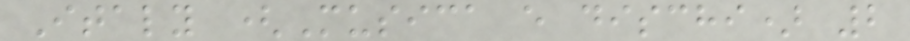Italy (Musica e dischi) 2
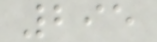295
